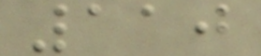110
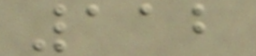112
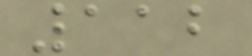112
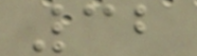32
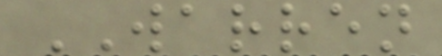WARREN
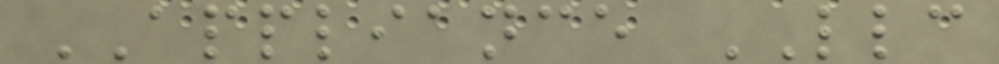APPLIANCE LLC
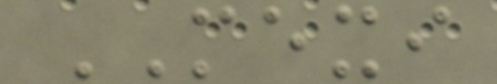MEXI
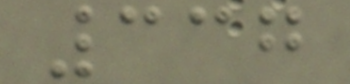337
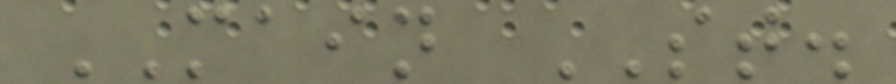MAIN ST.
